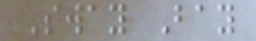Sway Bay
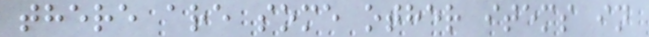there are some other items in
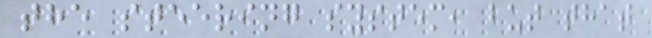the steering system, but that
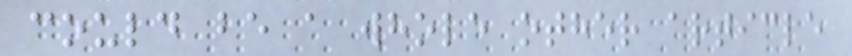could be a whole other article
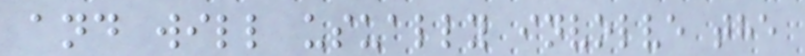and will usually involve the
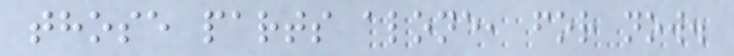those parts alone, for now.
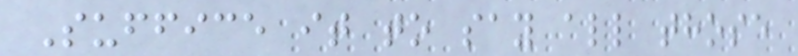Suffice it to say all those
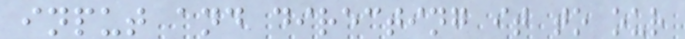input and directing it to our
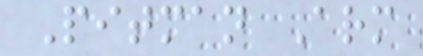Pitman Arm
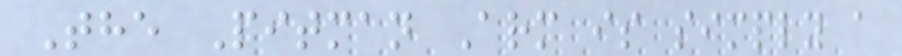The Pitman Arm is simply a
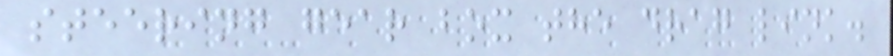steering gear box the drag link.
